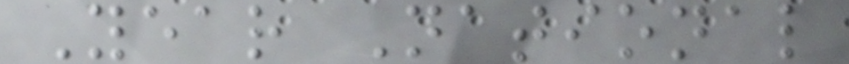Year National
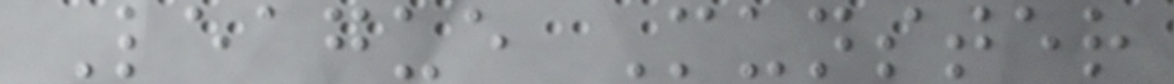League Munster
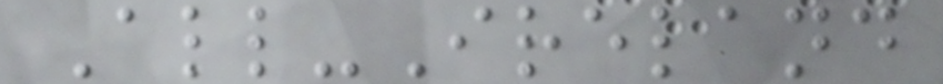All-Ireland
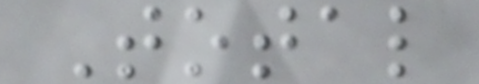Total
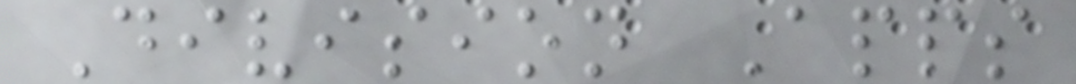Division Apps
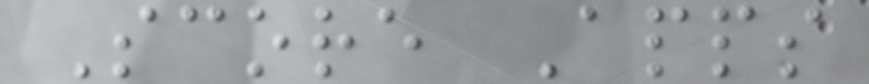Score Apps
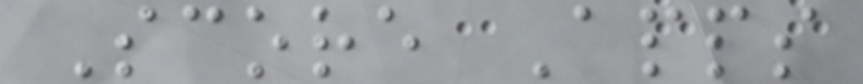Score Apps
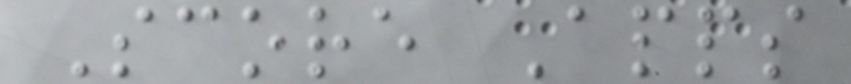Score Apps
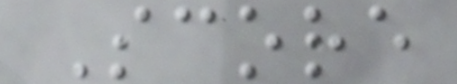Score
